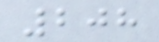208
